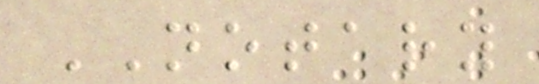NOTARY
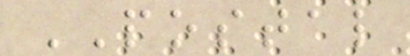POSTAL
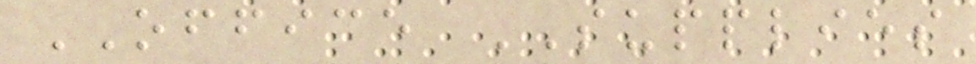OFFICE SUPPLIES
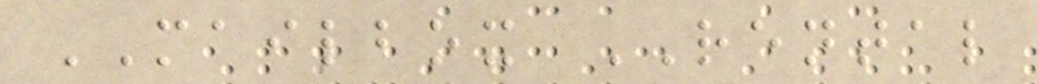MAILBOX RENTAL
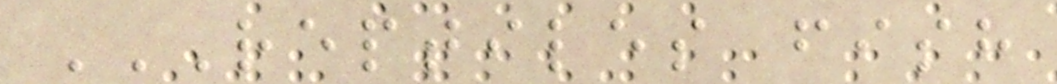REPTILES FISH
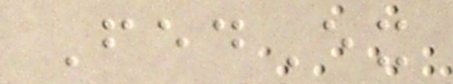FedEx
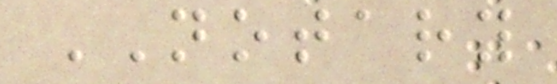NOTARY
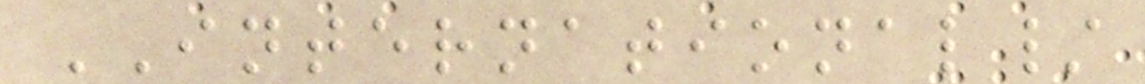INTERNATIONAL/
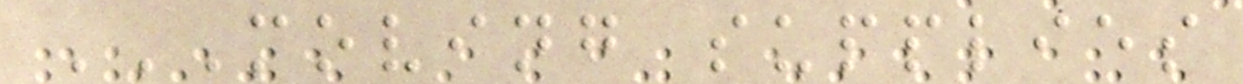MOVING SUPPLIES
